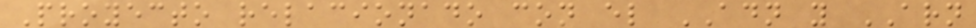Proyecto relacionado con el ADN y ARN
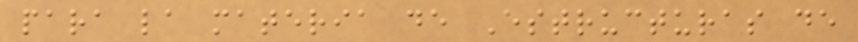para la materia de Estructuras de
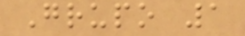Grupo 1
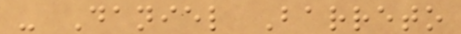- Daniel Barreto
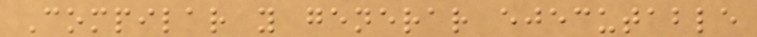Compilar y generar ejecutable
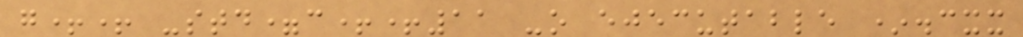g++ -std=c++11 -o ejecutable *.cxx
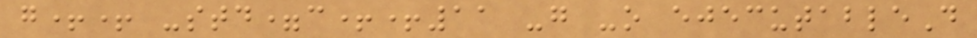g++ -std=c++11 -g -o ejecutableD
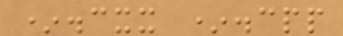*.cxx *.cpp
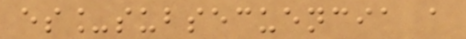es_subsecuencia a
